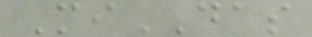MiDAS
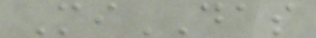MiDAS
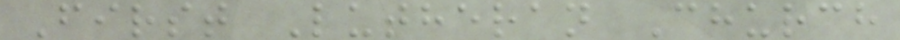First Lutheran Church
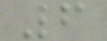6
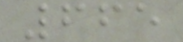665
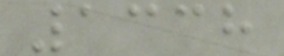1338
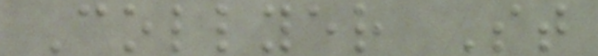Collyer St
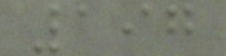197
